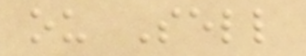ou Sell
